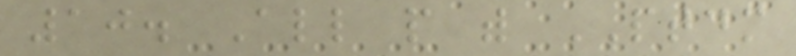10. All people with PTDM
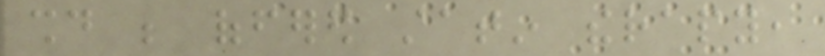should be offered statin therapy,
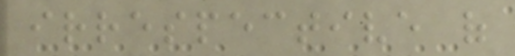irrespective of
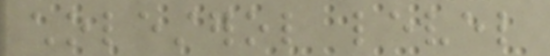cholesterol level
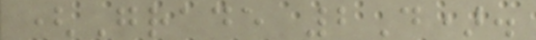(Grade 2D).
